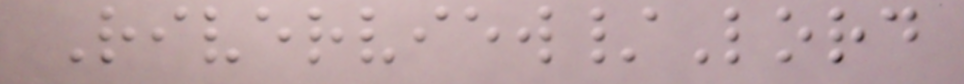Riverview/Lord
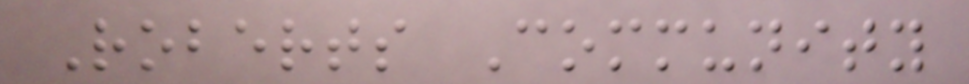Roberts Community
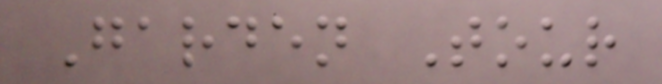Garden Tour
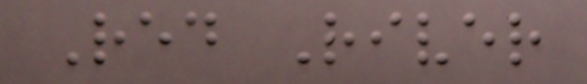Red River
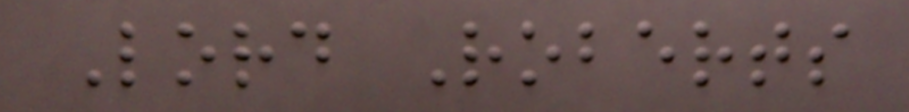Lord Roberts
